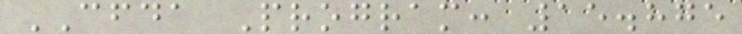CFDA Program: 15.875
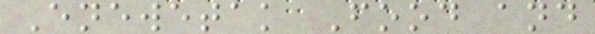Enewetak Food and
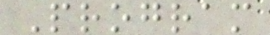Program
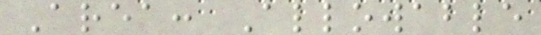Area: Allowable
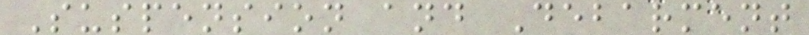Suspension and Debarment
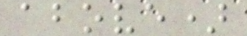above)
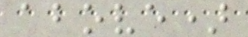above)
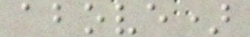above)
